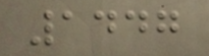1447
